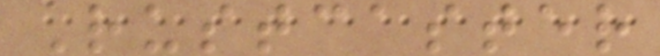Rustcaster
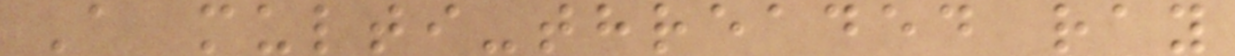A multi-threaded ray
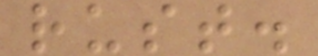rust.
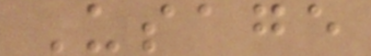Usage
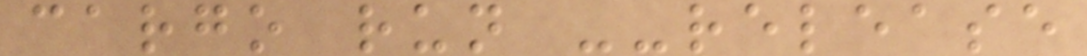cargo run --release
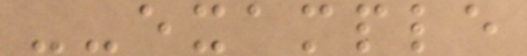--example
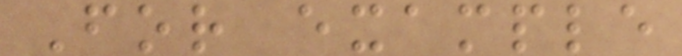For example
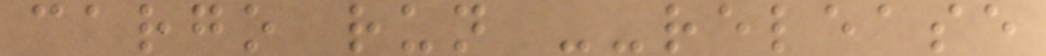cargo run --release
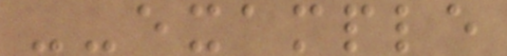--example
